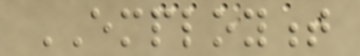EMPLOYMENT
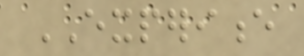EXPERIENCE
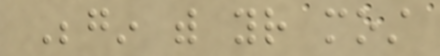Begin with your most
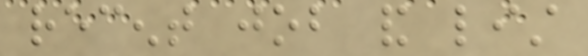recent job and list
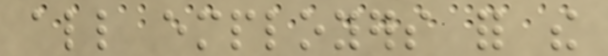all employers for the
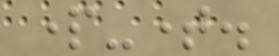part-time.
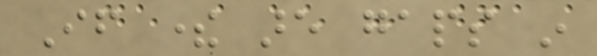If there are gaps in
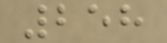258
